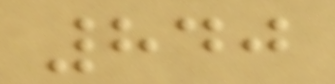840
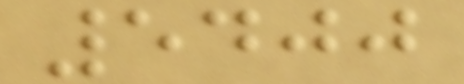5400
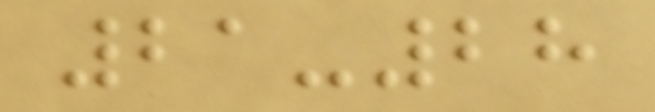21-28
